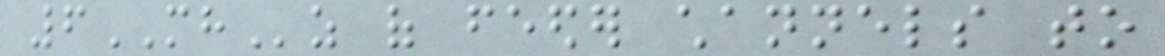6MHz of feeder channels to
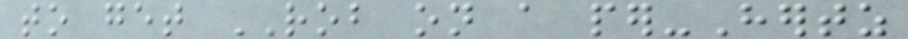to get ROB on a per-Hertz
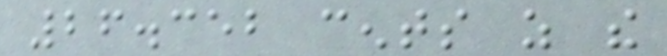26.352 cents as the
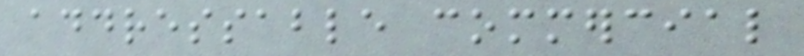addressable commercial
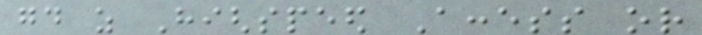good as Highspeed Access or
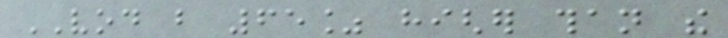VOD but 65% higher than the
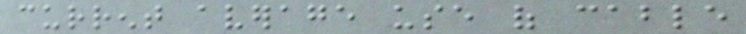current average use of cable
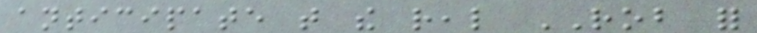anticipate that the real ROB for
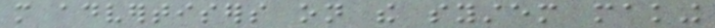more advertisers on the system making
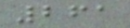261
